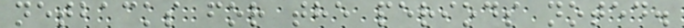netbacks for the periods noted.
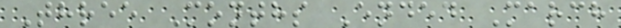Three Months Ended March
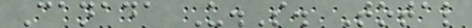Canada U.S. Total
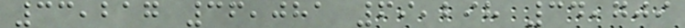33,217 36,081 69,298 34,709
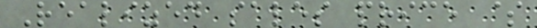Realized sales price $
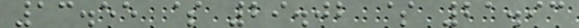13.55 $ 29.02 $ 21.93
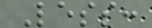Less:
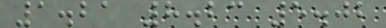1.21 8.23 5.02
